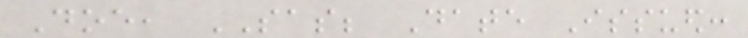Doe, SAS; Date Issued:
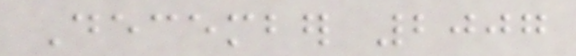December 2007
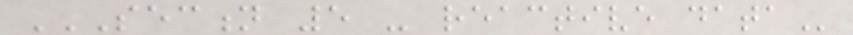SECTION 5 - REACTIVE DATA
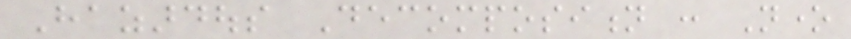Hazardous Decomposition : None
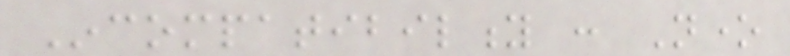Incompatibility : None
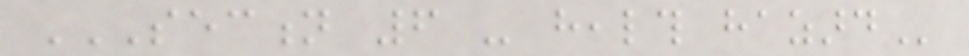SECTION 6 - HEALTH HAZARD
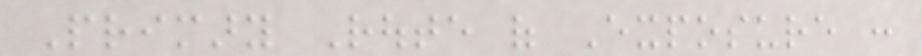Primary Route of Exposure :
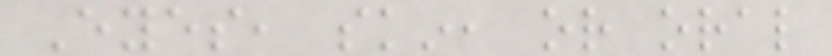Eyes, skin, or oral
